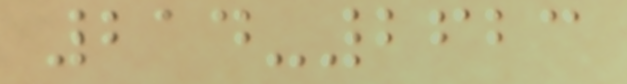214-2623
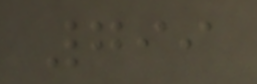799
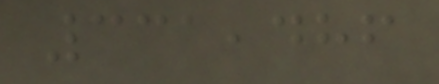331,486
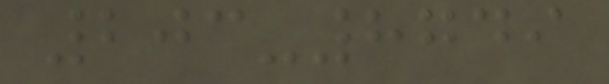203-8749
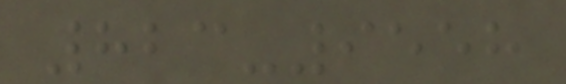823-9558
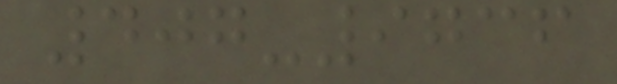407-9736
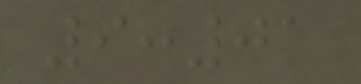9:01
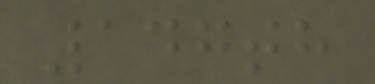147th
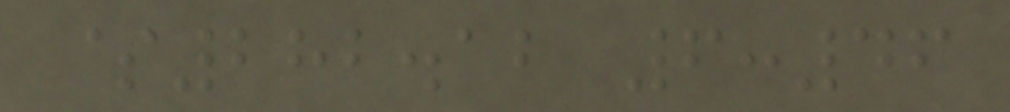$282.12 6:46
